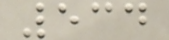534
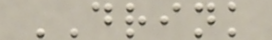DRINK
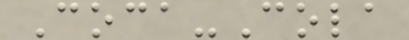Coca-Cola
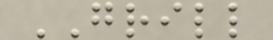GRILL
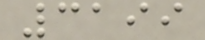3199
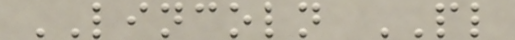LINCOLN PL
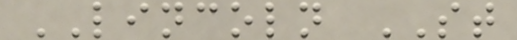LINCOLN ST
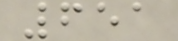651
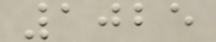1025
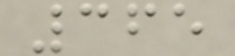365
